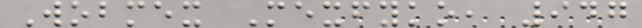Wobmex Mexfyko, 947
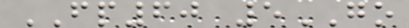FP60 5GO
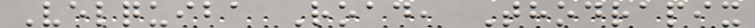Velquiba Road, Thodrapix
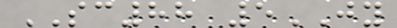SC88 5JY
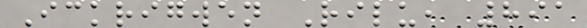Ickrigwen Rilu, 891
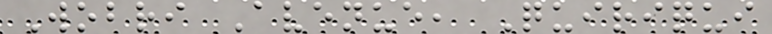Wobri Avenue, Quiriqui
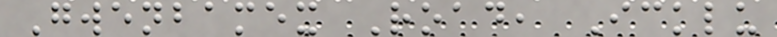Gwenbamex Road, Icklu
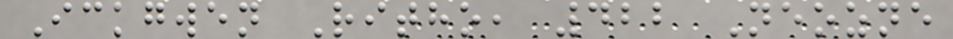Ickgwen Ritho, 422 Neozne
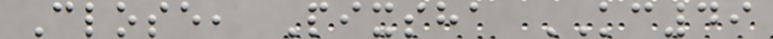Close, Pixsha KC49
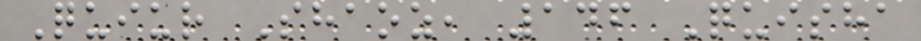Quiur Shaoz, 146 Quisha
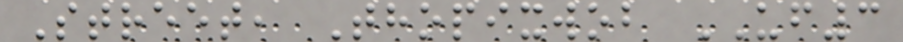Street, Thopixwob UF3
